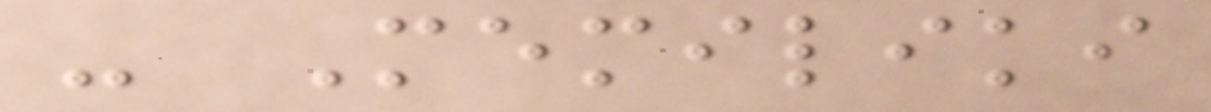- Memiliki
